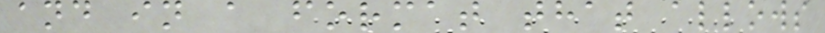and in a format that allows
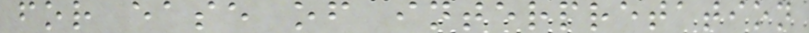for ease of interpretation
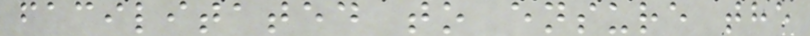facilitated to ensure the
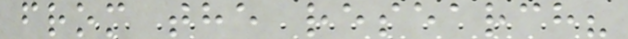from the research?
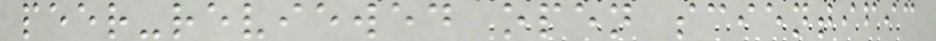peer-reviewed open scientific
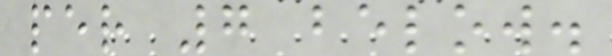per 7 below.
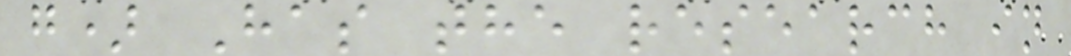g) Has the research in
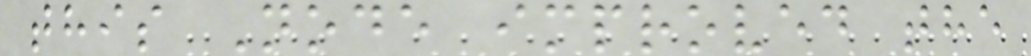this Node improved the
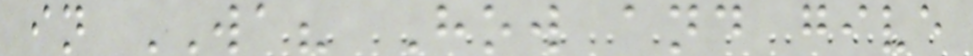in WA? How and give
